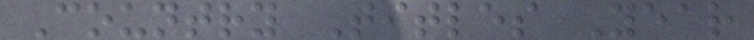Country Titles Year
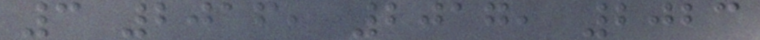3 2016, 2017, 2023
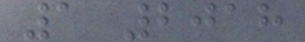1 2018
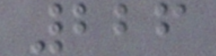226
